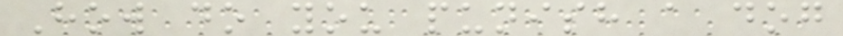How do you punish a dog
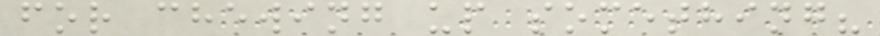for chewing up something?
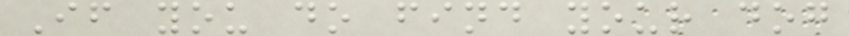If you do find your dog
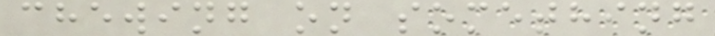chewing on something
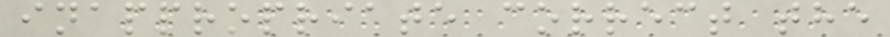inappropriate correct the
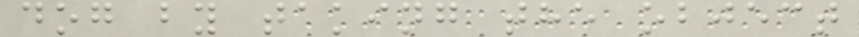dog by taking the object
